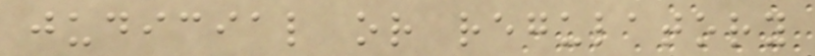judicial or regulatory
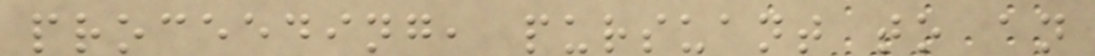proceeding, pursuant to an
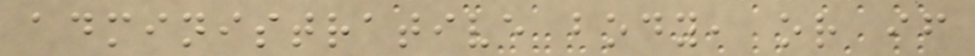administrative body, or if
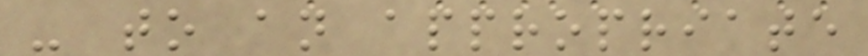- to an appropriate
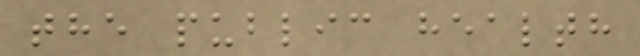the public health
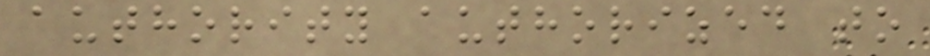authority authorized to
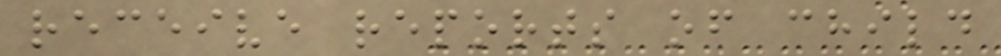receive reports of child
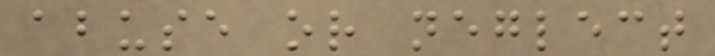abuse or neglect
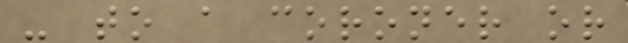- to a coroner or
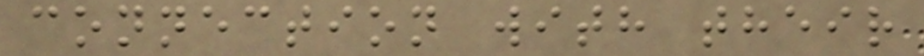connection with their
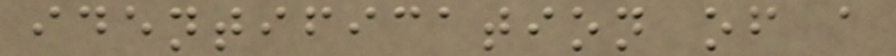identification of a
